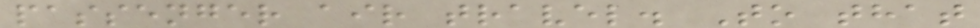passenger air travel. To that
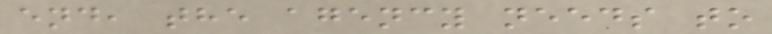end, the agency needs to
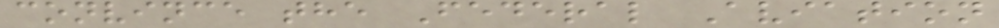convince the Federal Aviation
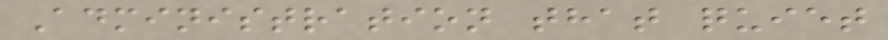Administration that quiet
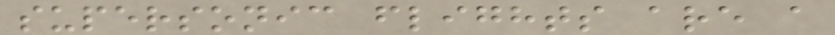supersonic flights are a
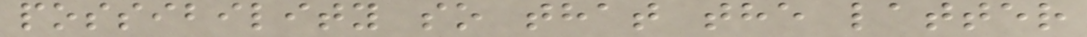possibility so that the latter
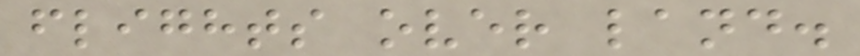flights over land.
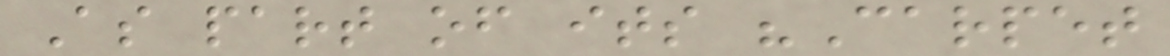As part of its "Carpet
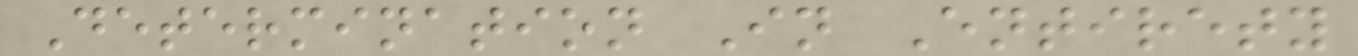Determination In Entirety
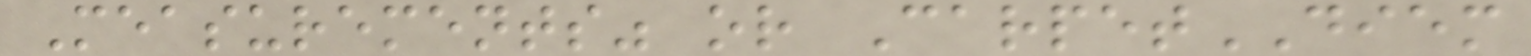Measurements" or CarpetDIEM
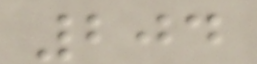204
